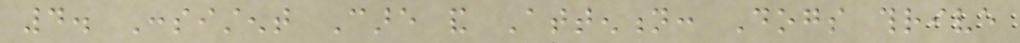4. Consistent Care and Attention: Dogs thrive
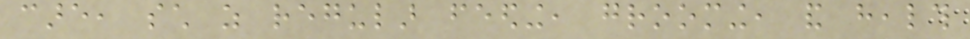care, such as regular feeding, grooming, and health
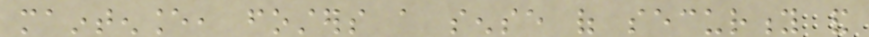maintenance, fosters a sense of security and
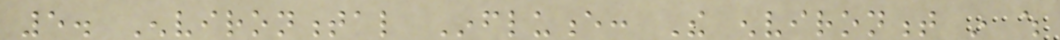5. Environmental Influence: The environment in which
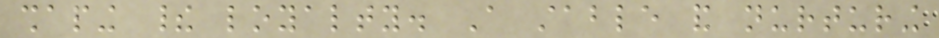shaping their loyalty. A stable and nurturing
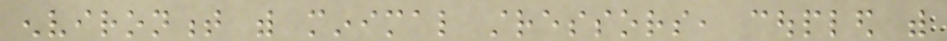environment with minimal stressors, coupled with
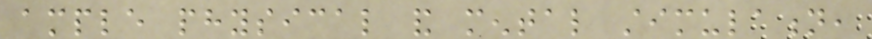ample physical and mental stimulation,
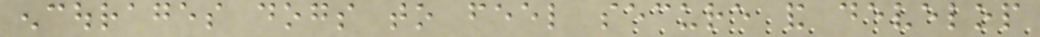encourages dogs to feel secure and develop
